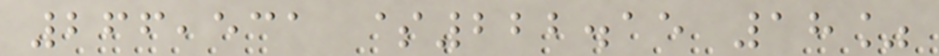266,531 $222.15 18%
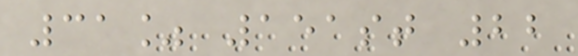31% 151st 22
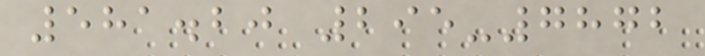581.20 295-7872
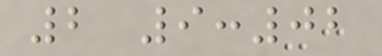2 9:02
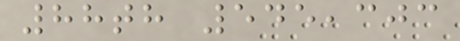88th 545,303
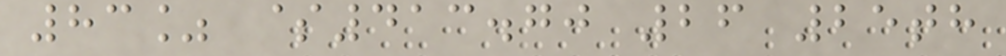83% $413.70 26 25th
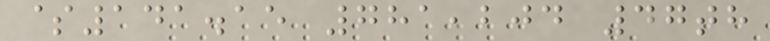$141.15 781,204 47th
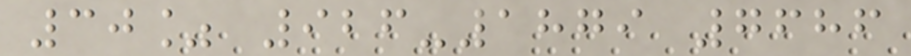30% 926-1879 7686
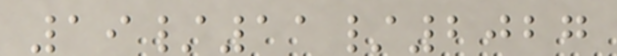19/11/2027
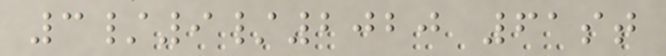3/9/2020 61st
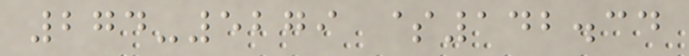274-5279 $142.34
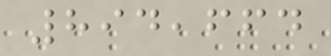894,664
